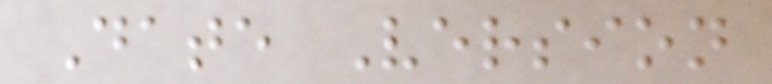Date Version
